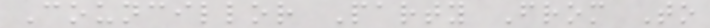Councillor Party From To
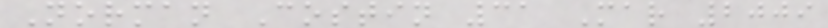Norman Costin 31 Mar 2009
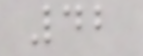42
